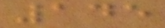145
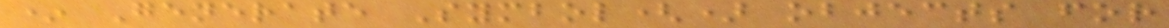* Generate Symbol() objects for
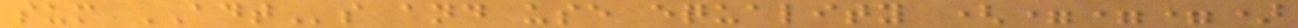sum ADTs and use equality (===)
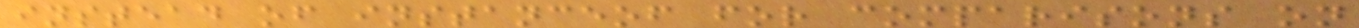instead of instanceof for comparisons on
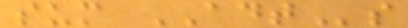sum ADTs
